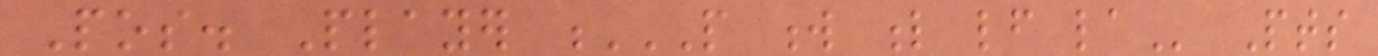Pos. Player P W L LF LA Pts
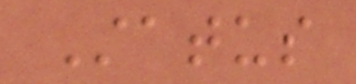Status
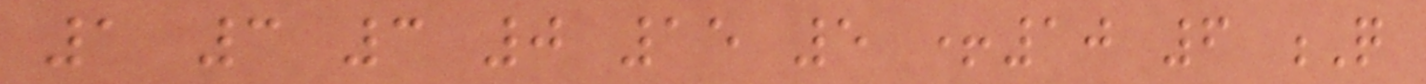1 3 3 0 15 5 +10 6 Q
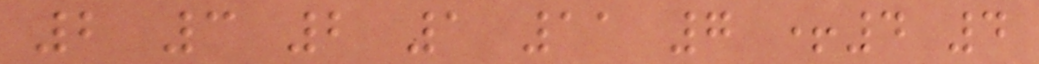2 3 2 1 11 7 +4 4
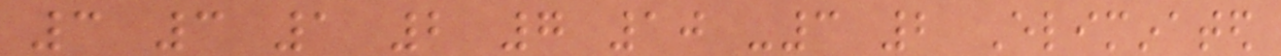3 3 1 2 7 10 -3 2 Eliminated
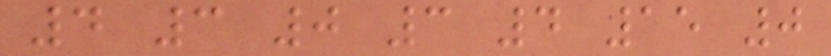4 3 0 3 4 15 0
